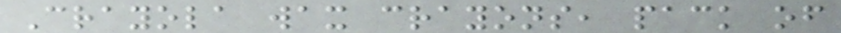Crayola wax crayons, pack of
